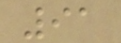91
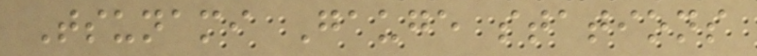Tsunami Gauge stations
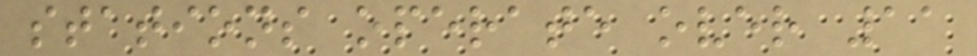stations operate over 11
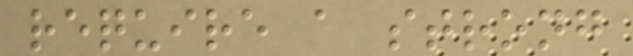require a strong
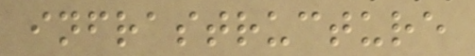infrastructure
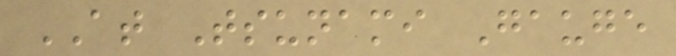AT Tsunami Gauge
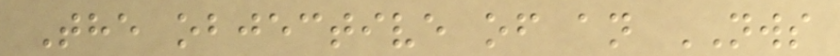The objective of an NWS
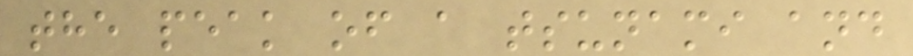the peak of a tsunami and
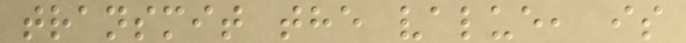transmit the value, is
